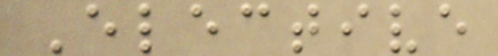Elective
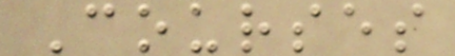Courses
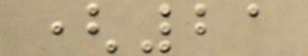(21
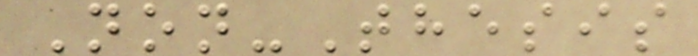Non-Thesis
